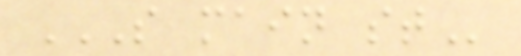S MAIN ST
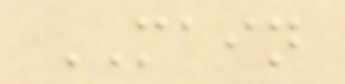MAIN
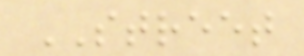STREET
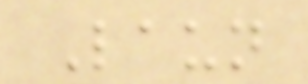Laun
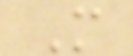M
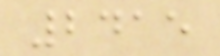2415
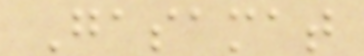Gasamat
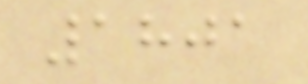1801
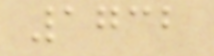1732
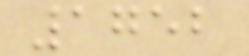1752
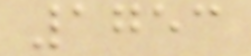1753
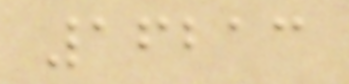16213
